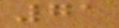71
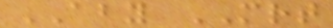ABY MRT
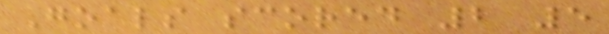Goals scored 2 5
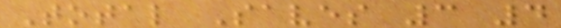Total Saves 3 4
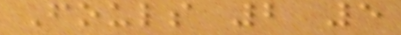Fouls 2 5
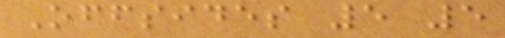Offsides 5 5
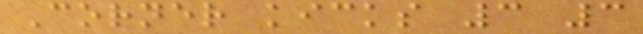Corner kicks 3 3
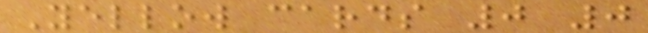Yellow cards 0 0
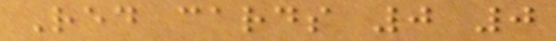Red cards 0 0
